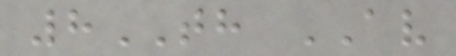8TH AV
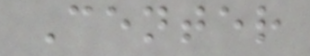Center
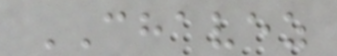CHAVEZ
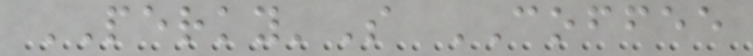PERKY'S COFFEE
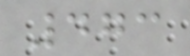473
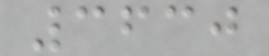3630
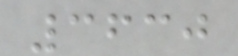3630
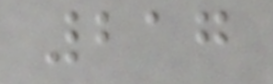217
